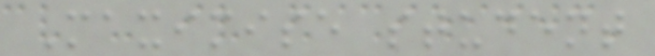Maximise student
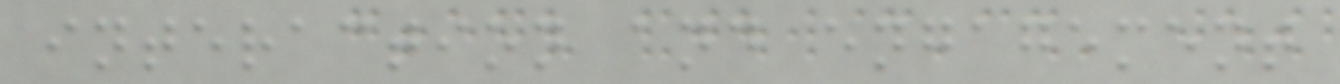interaction and engagement
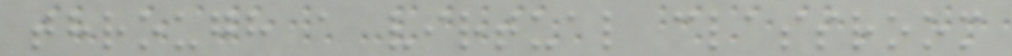through a virtual classroom
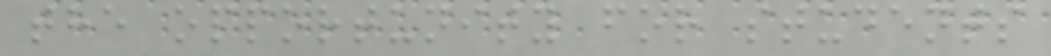the opportunity for students
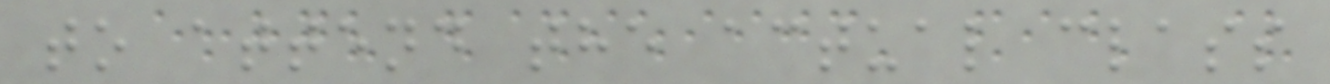to attend the actual class
